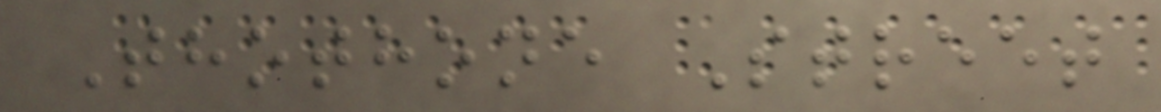Thothone Street
